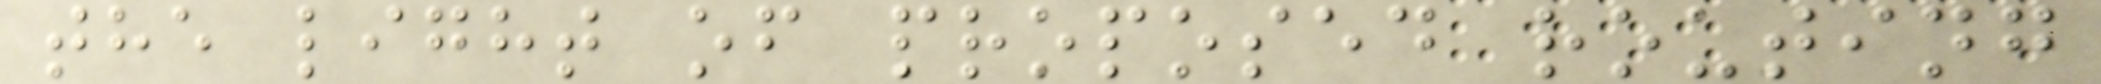the light of proposed routing
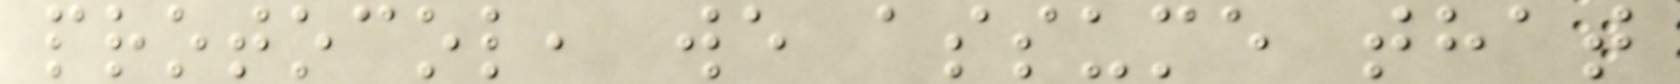protocol, we assume that
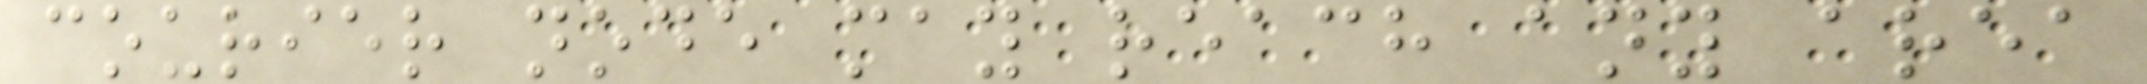courier node may reach any area
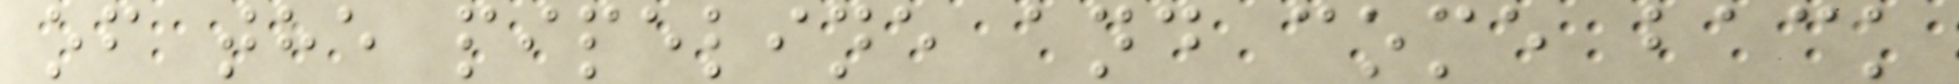of the pipeline and come back
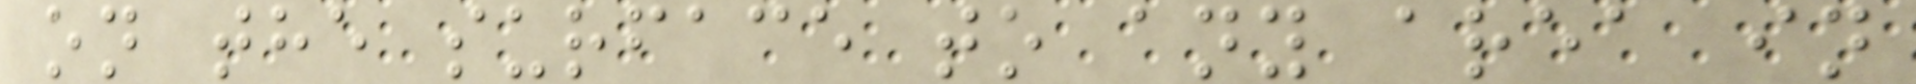on the surface to any area in
